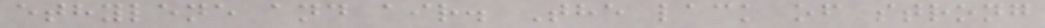ethylene and air. The lack of strong
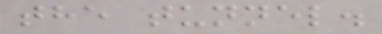the tunnel.
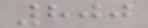800
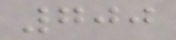700
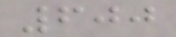600
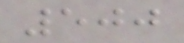500
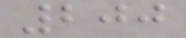200
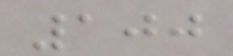100
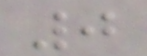0
